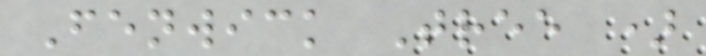Fenwick Tree )
